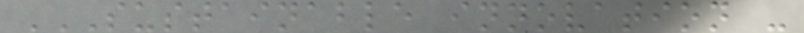SUSTAINABLE INNOVATION -
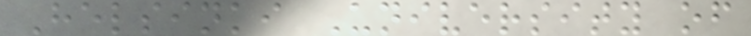Helsinki University of
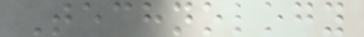Technology
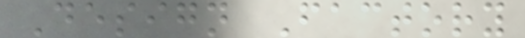Design Factory
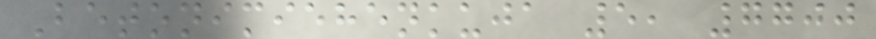Betonimiehenkuja 5, 7700
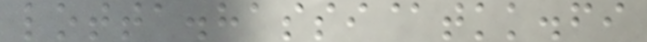lotta.hassi@tkk.fi
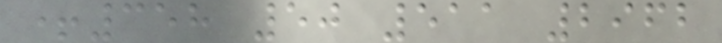+358 50 511 2962
